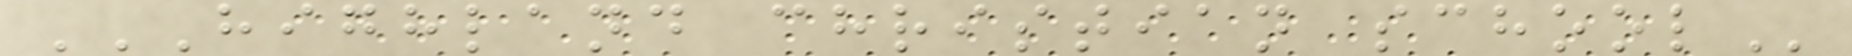HIGHLAND CHRISTIAN SCHOOL
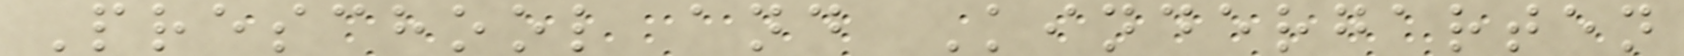Preschool and Kindergarten
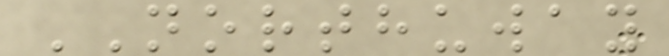NORTHUWAY
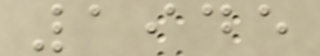1945
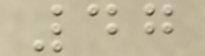47
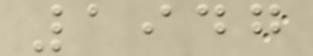1947
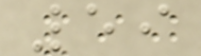59
